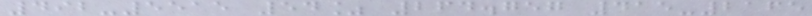492-5515 54% 264.757 415-2165
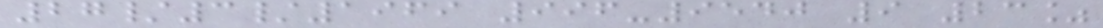27/3/1969 996-9540 9 23%
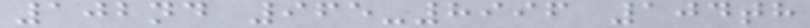102nd 965-8996 104th
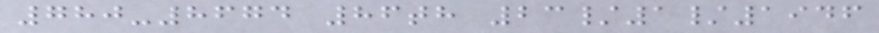780-8674 86th 23/1/1946
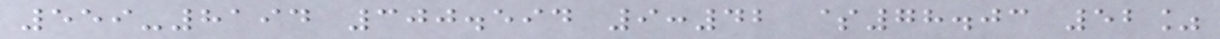559-8194 300.594 9:42 $78.03 52%
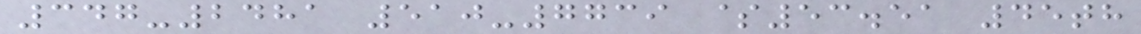347-2481 510-7739 $53.51 45th
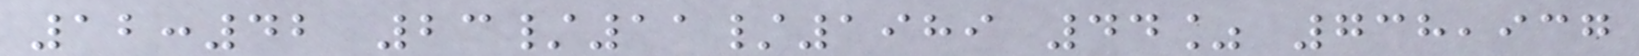12:42 23/11/1989 44% 738,937
